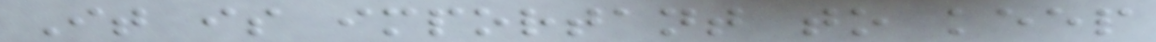It is important to keep
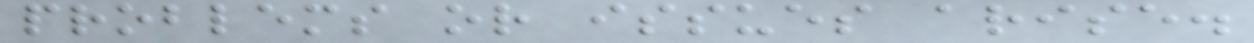problems or issues arise.
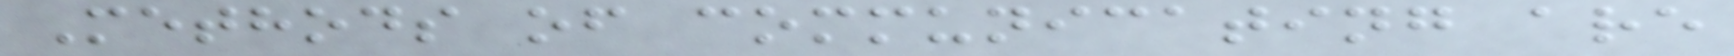Methods of communicating are
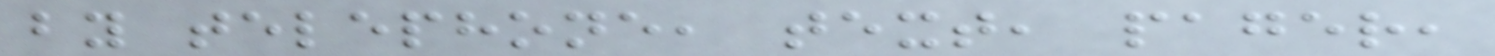by telephone, text, pager,
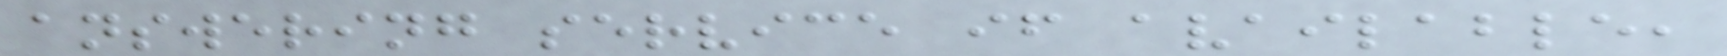answering service if available,
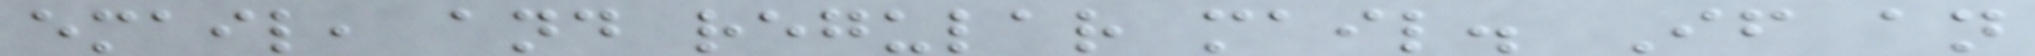email, and regular mail. If an
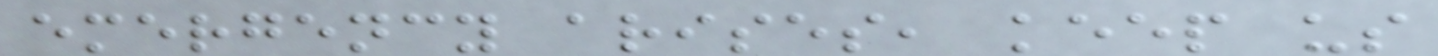emergency arises, keep us
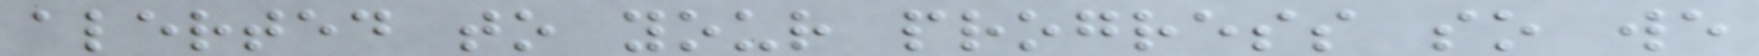alerted to your progress so we
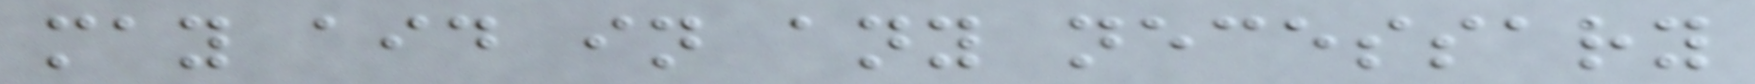may aid in any necessary
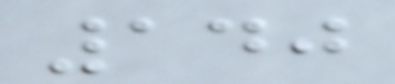140
